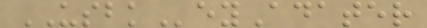USBKeyAdater
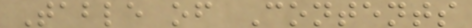Table of Contents
